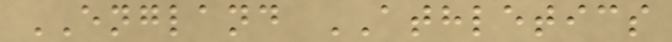ENGLAND ATHLETICS
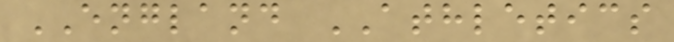ENGLAND ATHLETICS
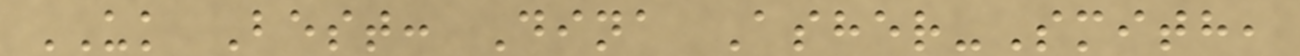UK Best: Dina Asher-Smith,
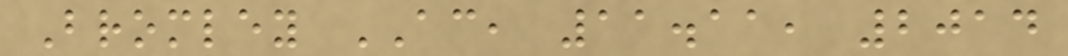Bromley AC, 11.11, 2014
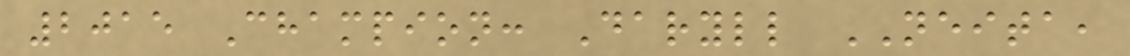2015 Champion: Daryll NEITA,
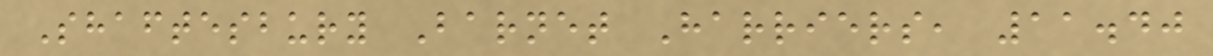Shaftesbury Barnet Harriers, 11.40
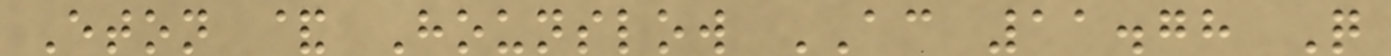Eton & Hounslow AC 11.78 Q
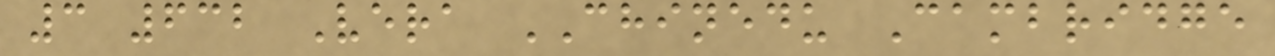3 632 Vera CHINEDU Cambridge
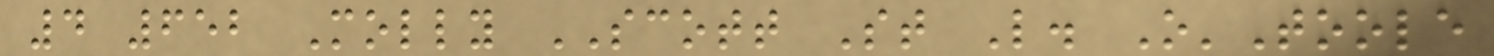4 652 Molly SCOTT St L. O'Toole
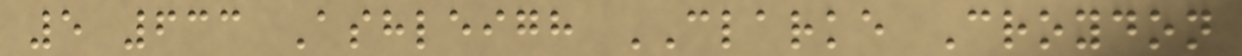5 633 Ashleigh CLARKE Croydon
